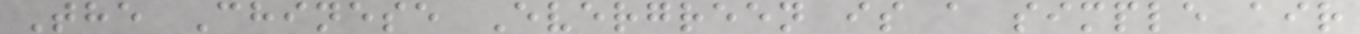The Chinese Evergreen is a simple air
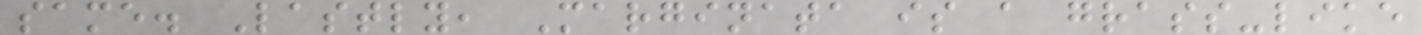same. Lastly, Marginata is a grass-like
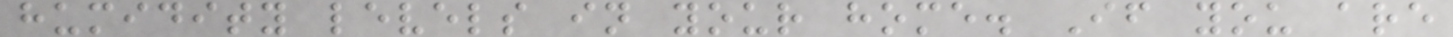humidity levels in your home. If you are
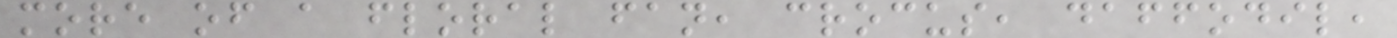more of a floral fan, crocus, daffodil,
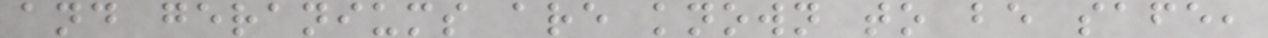and geraniums are known to be safe,
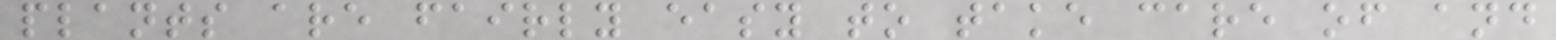plants are fairly easy to take care of and
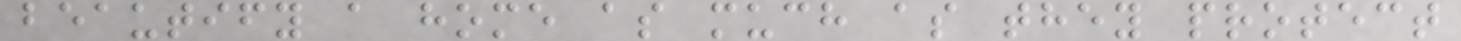beautify a home as much as they protect
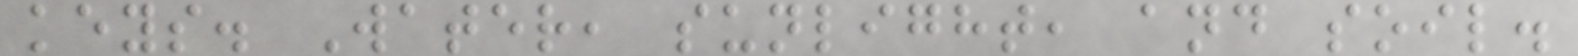keys. Water, sunlight, and soil.
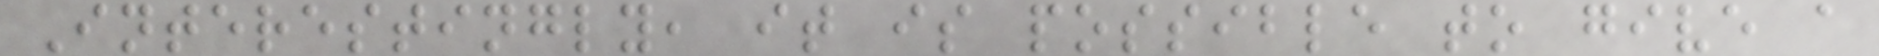Interestingly, it is possible to give a
